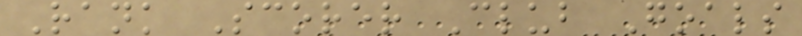Rank Scorer Club Goals
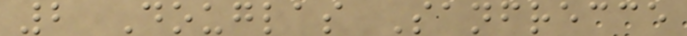2 Douglas Sanfrecce
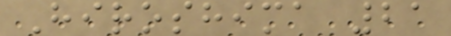Hiroshima 21
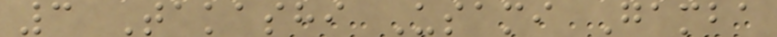3 Takashi Usami Gamba
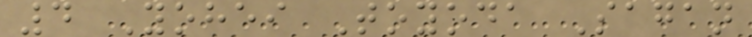4 Yohei Toyoda Sagan
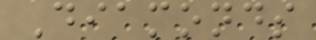Diamonds
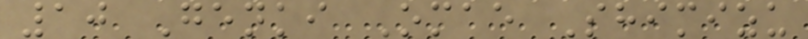10 Genki Omae Shimizu
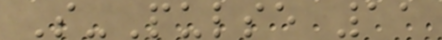S-Pulse 11
